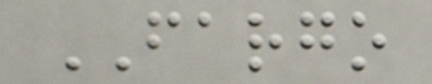FARGO
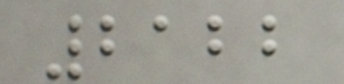2122
